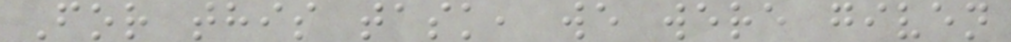For this task, we were given
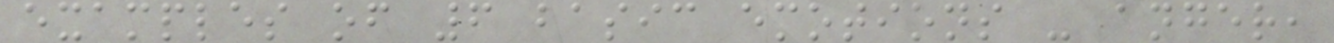examples of 6 basic emotions - anger,
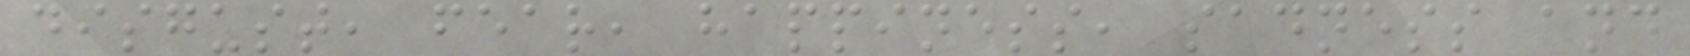disgust, fear, happiness, sadness and
